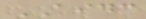AIDC
